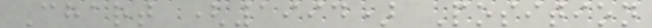Chart (1994) Position
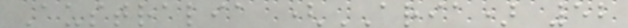Australia (ARIA) 52
